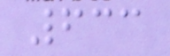633
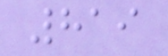819
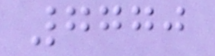7770
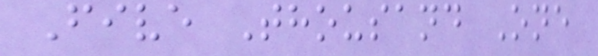Five Thousand One
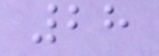28
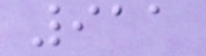911
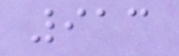913
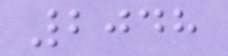2048
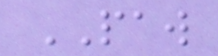PAW
